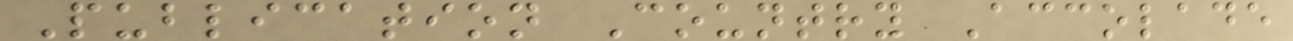Publication Country Accolade
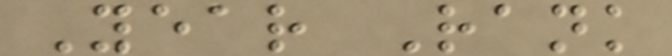Year Rank
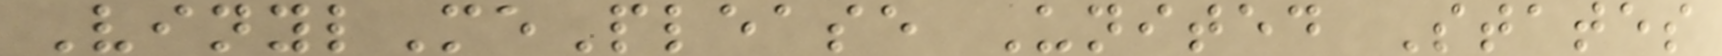VinylMePlease United States
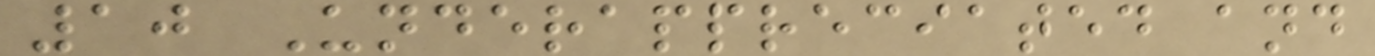10 Underappreciated and
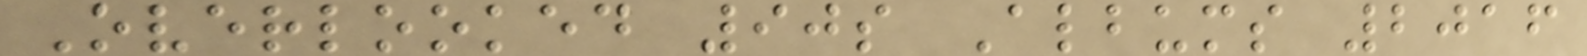Overlooked 90s Albums 2016
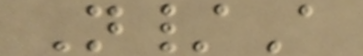N/A
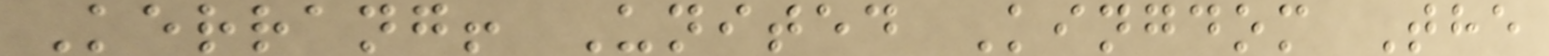Kerrang! United Kingdom The
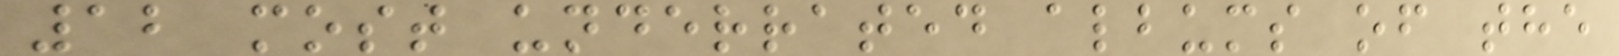12 most underrated albums of the
